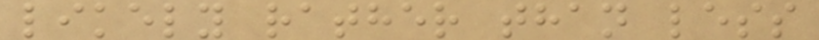likely rather than less
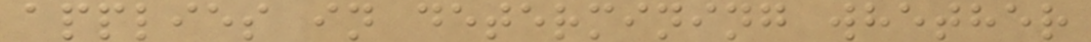applies in determining whether
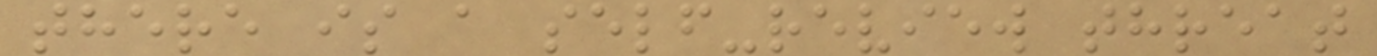there is a self-review threat
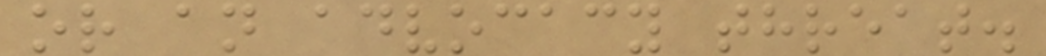or an advocacy threat.
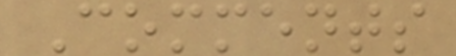Comments
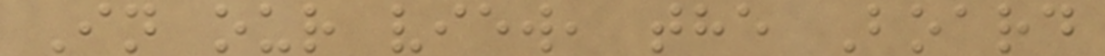In our view, the Board
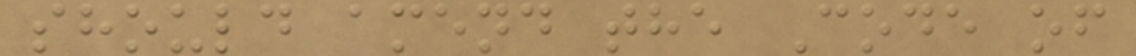should amend the Code of
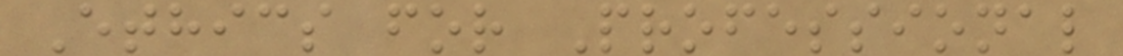Ethics for Professional
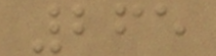265
